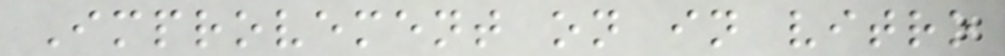Improvement on in vitro
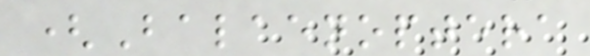(Balaenoptera
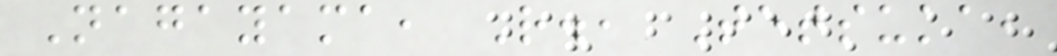Nagayama, R., Tetsuka,
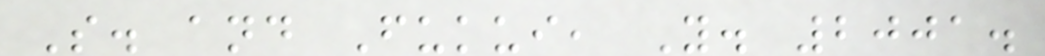S. and Fukui, Y. 2001.
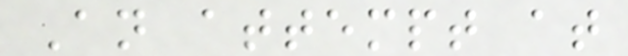An attempt at
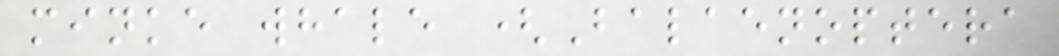minke whale (Balaenoptera
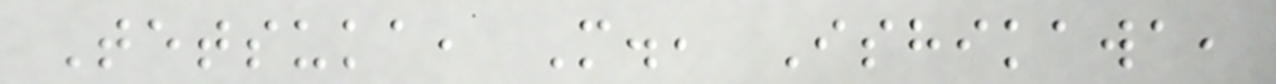Tetsuka, M., Ishikawa,
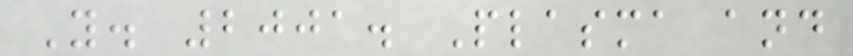Y. 2001. Plasma and
